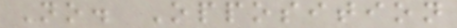No. Opposition
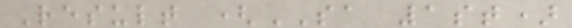Result (SA 1st)
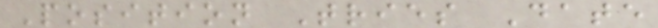Position Tries Date
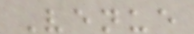Venue
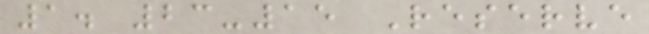1. 23-15 Reserve
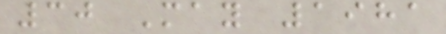30 May 1981
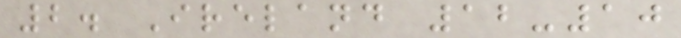2. Ireland 12-10
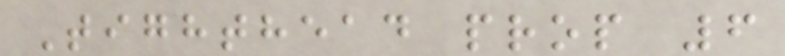Tighthead prop 6
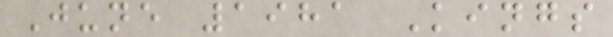June 1981 Kings
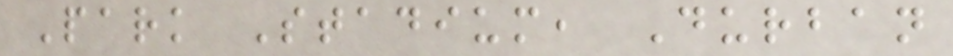Park Stadium, Durban
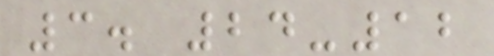3. 24-12
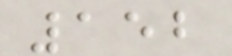152
